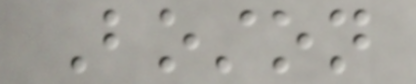Boston
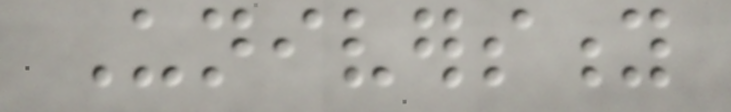University
